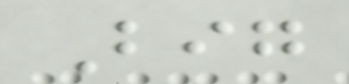Big
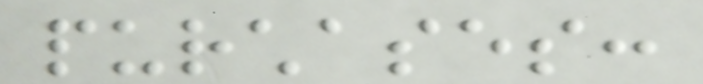purchases:
